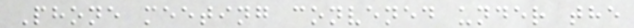Phone meeting convened under the
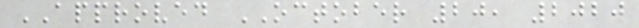APPROVED OCTOBER 20, 2020
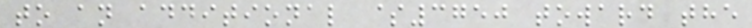to an additional $3750 toward the
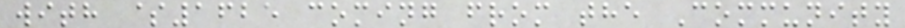with $1625 coming from the Community
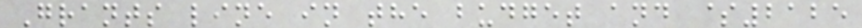Grants line in the budget and $2125
